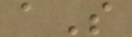aS
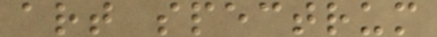art spectrum
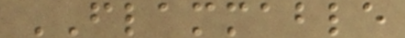FLAMMABLE
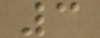3
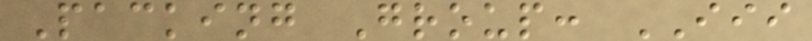Packing Group: III
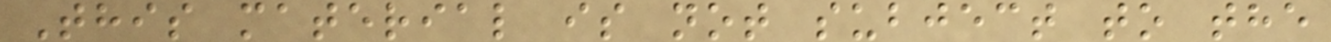This material is not subject to the
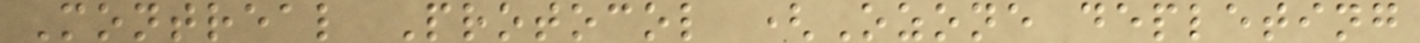Montreal Protocol (Ozone depleting
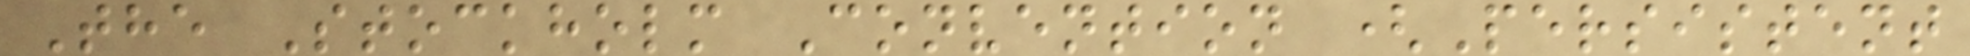The Stockholm Convention (Persistent
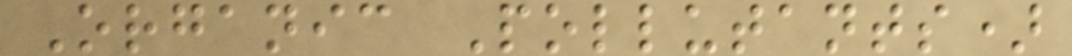Organic Pollutants)
